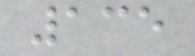135
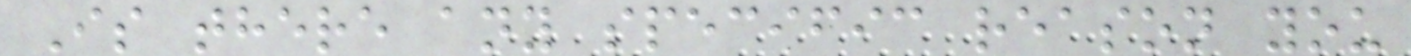Is there any specific reason you
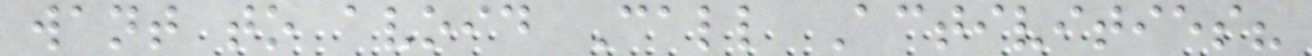want to avoid Call Activities?
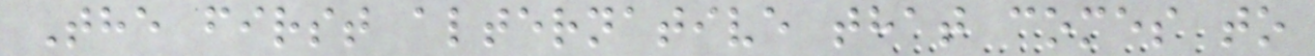The first alternative that comes to
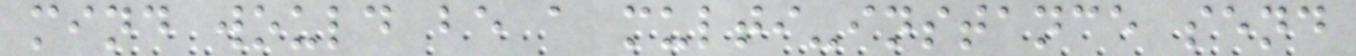mind would be a multi-instance send
